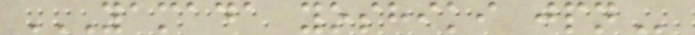YAMADA YOSHIKI JPN
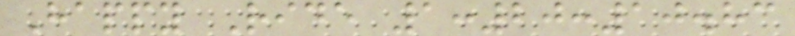Happy Ride 1:20:10.83
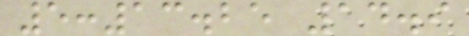5:13.25 14.9
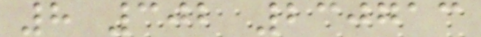8 302 230713
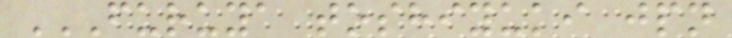FURUYA TOSHIYUKI JPN
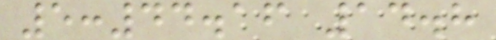5:44.16 14.8
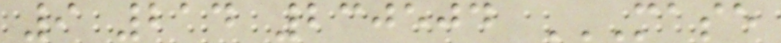9 214 230504 MASE
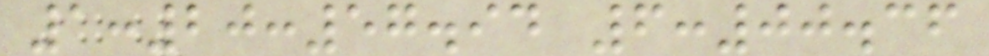1:20:57.94 6:00.36
